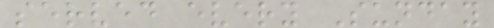served every Sunday
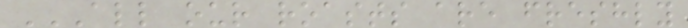ALL OUR ROASTS ARE FRESHLY
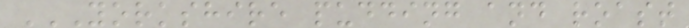YORKSHIRE PUDDING AND ROAST
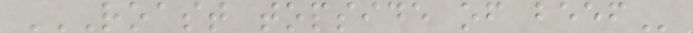ROAST TOPSIDE OF BEEF
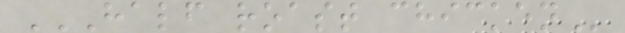HALF ROAST CHICKEN
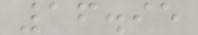16.95
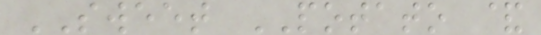SWEET POTATO &
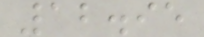12.95
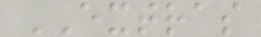EXTRAS
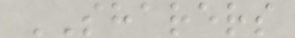SHARERS
